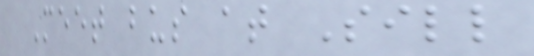Meet bus at Sill
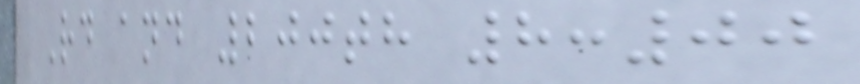Rd and 200th 8:00
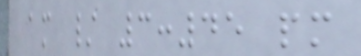am / 3:45 pm
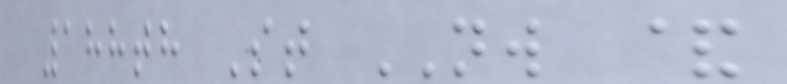188th St NW &
